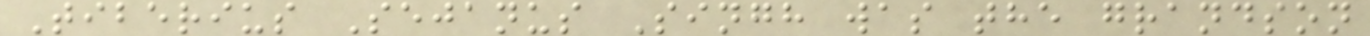Tiberius Sejanus Singh was the grandson
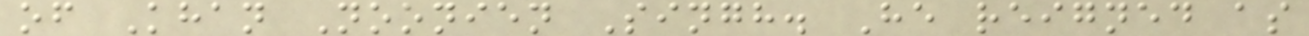of Khan Noonien Singh. He reigned as
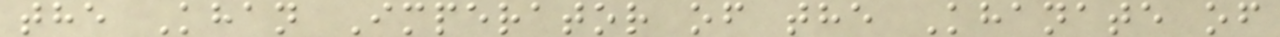the Khan Imperator of the Khanate of
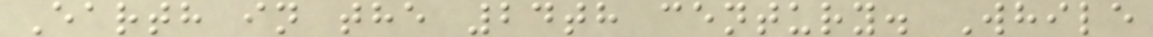Earth in the 24th century. While
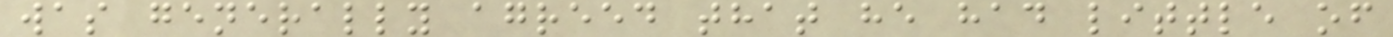was generally agreed that he had little of
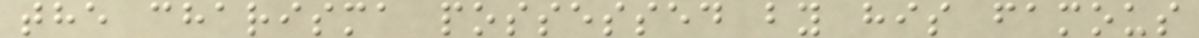the charisma possessed by his famous
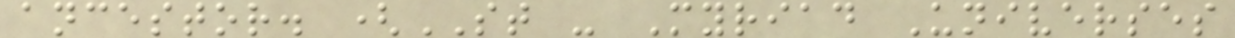ancestor. (ST - Myriad Universes
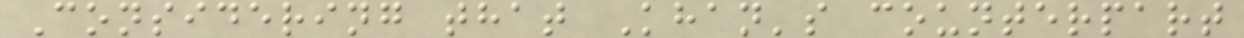Considering that Khan's counterpart
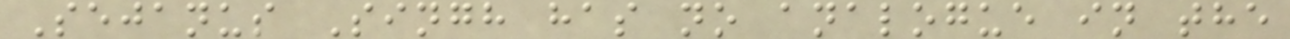Sejanus Singh has no analogue in the
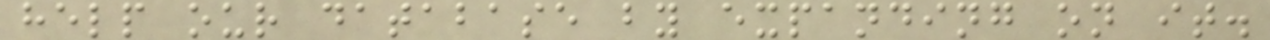help our database by expanding on it.
